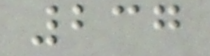237
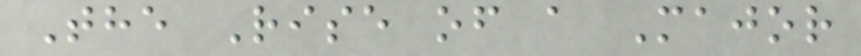The Rise of a Major
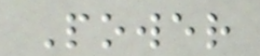Power
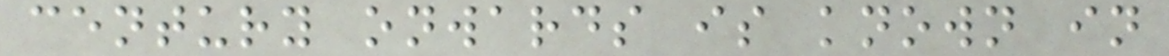century onwards is known in
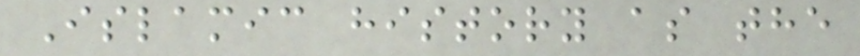Islamic history as the
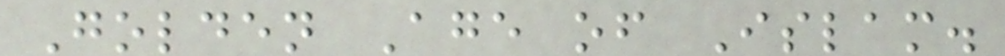Golden Age of Islam.
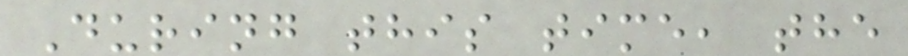During this time, the
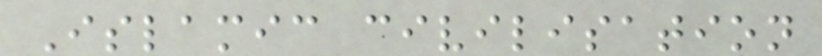Islamic civilisation
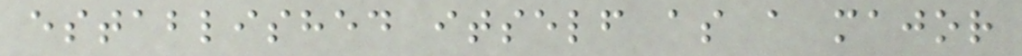established itself as a major
